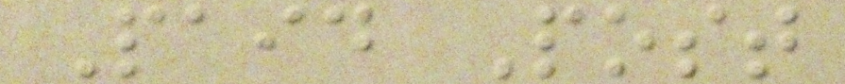Paid Post
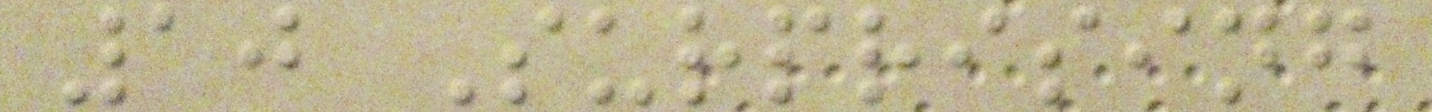10 Surprising
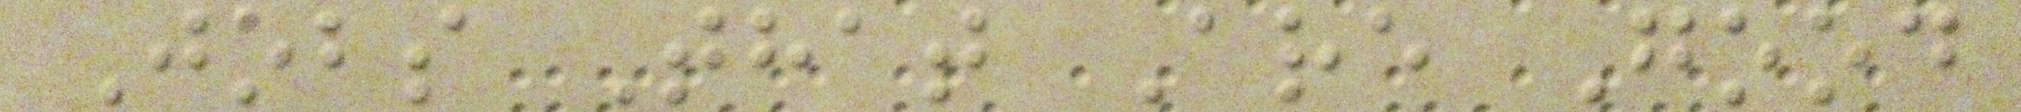Jobs That Are Good
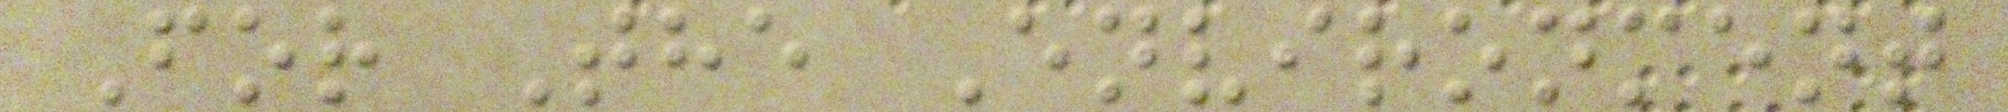For The Environment
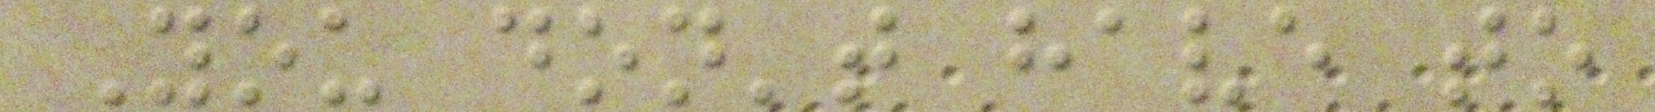You don't have to
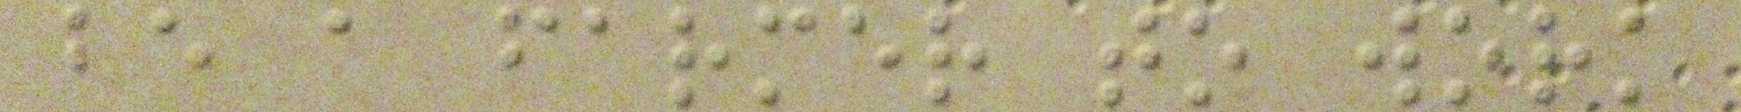be a farmer to work
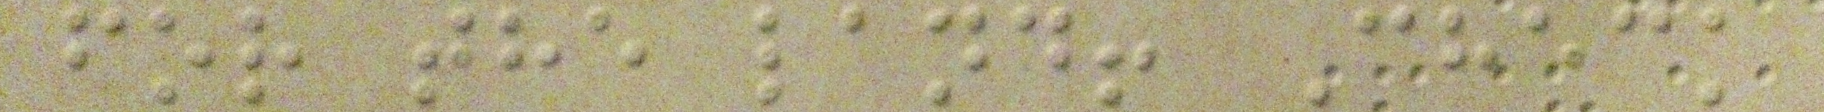for the land! Check
